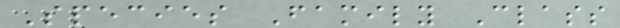Species Family Class
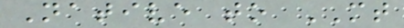Native to MT
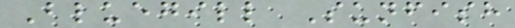Bluegill Sunfish
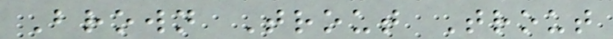Brown Trout Trout
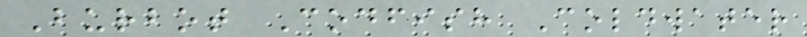Burbot Codfish Coldwater
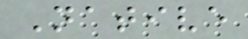Native
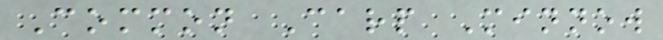Common Carp Minnow
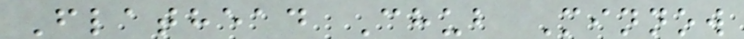Flathead Chub Minnow
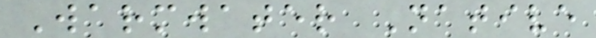Warmwater Native
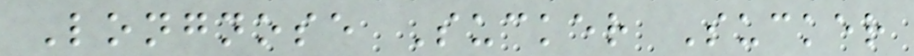Longnose Sucker Sucker
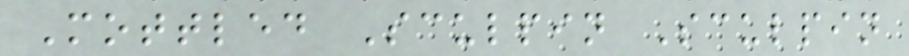Mottled Sculpin Sculpin
